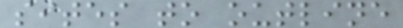sites to outline
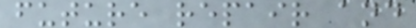future repair and
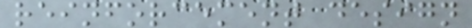reinforcement design
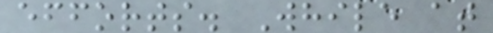efforts. While at
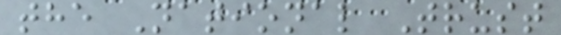the National Trust
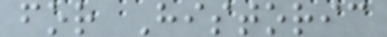for Historic
